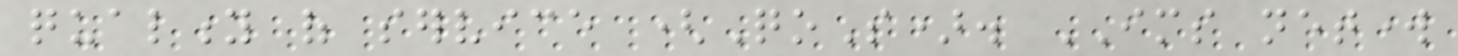quality of service (QoS). IMS network
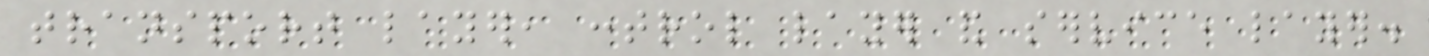transport layer, control layer and service layer.
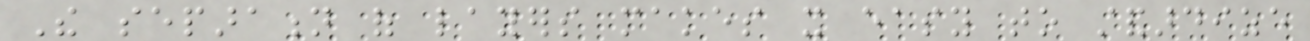The separation of layers makes it easy to standardize
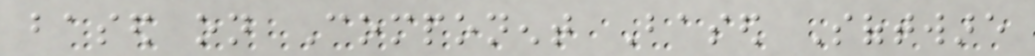based on Component Based Software
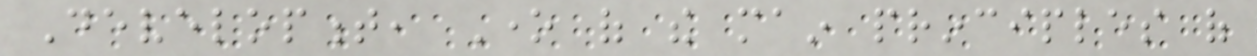Development, One of the main principles of
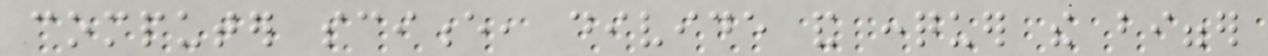computer science, divide and conquer the bigger
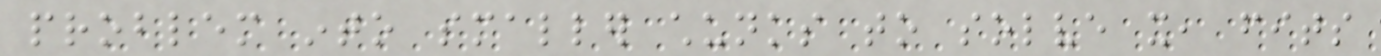problem into smaller chunks to solve it, fits
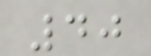40
